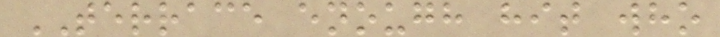TERRACE enough hit who
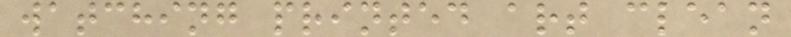watching printed art clean
